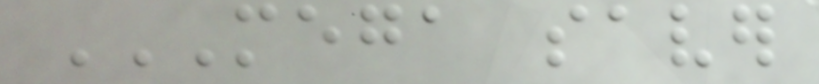MEGA SAVER
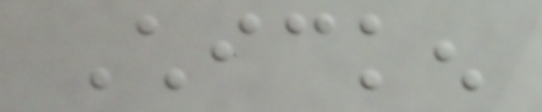Chicken
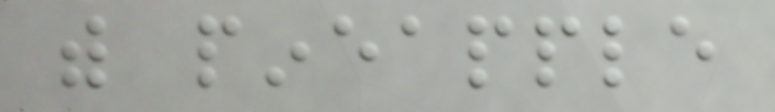with pineapple
